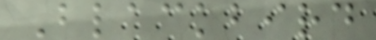Blackbird
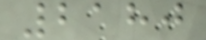2180
